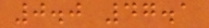0.0 47.1
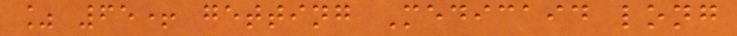% 65+ getting Medicaid long
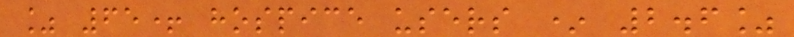% 65+ hospice users * 2.6%
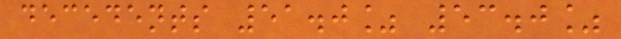decedents 51.0% 53.0%
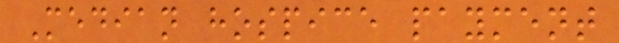Median hospice payment
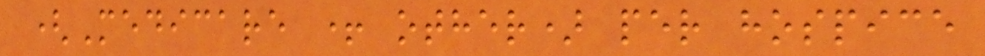(Medicare + other) per hospice
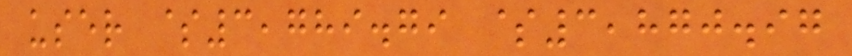user $3,789.79 $3,870.97
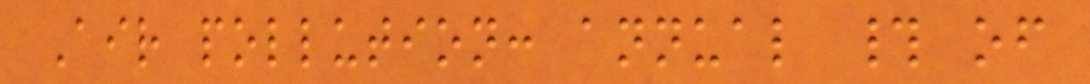Air pollution: annual # of
